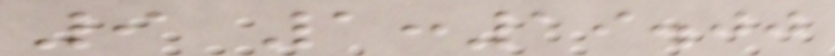9 1:19.00
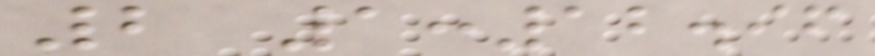2 1:12.96
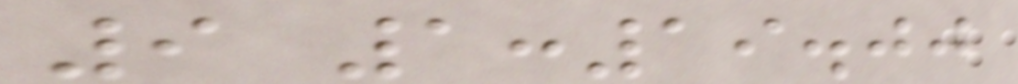9 1:19.00
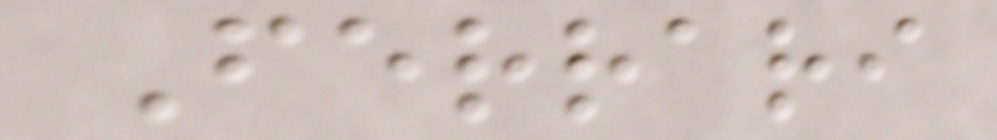Ferrari
